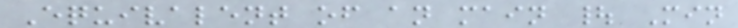Equivalent of an main | Min
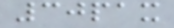30pax
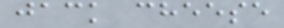jack cheese
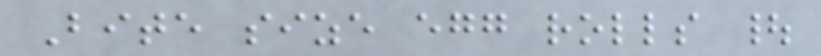Bite size egg rolls |
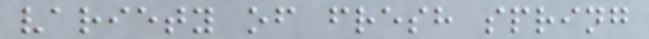variety of fresh spring
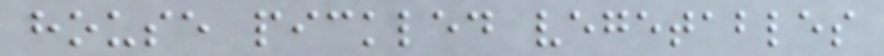house pickled vegetables
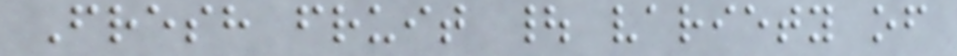Fresh fruit | variety of
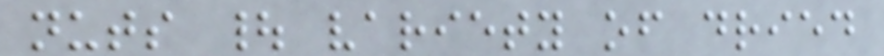nuts | variety of dried
